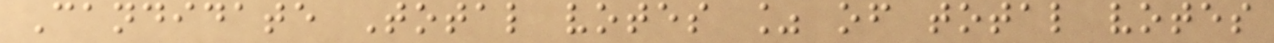Candidate Total votes % of total votes
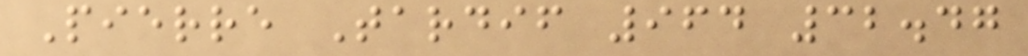Pierre Tardif 964 32.47
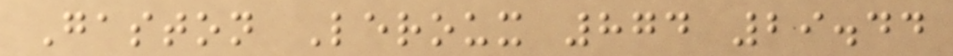Gaston Leroux 874 29.44
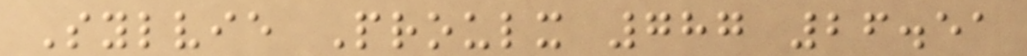Sylvie Proulx 787 26.51
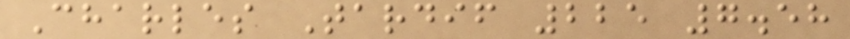Charles Tardif 225 7.58
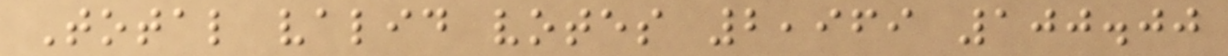Total valid votes 2,969 100.00
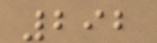292
